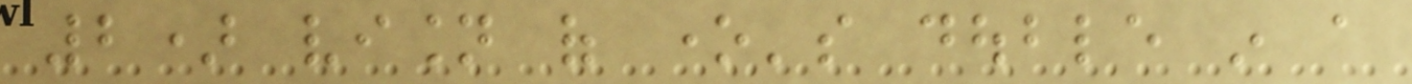2) vision of one's double in a
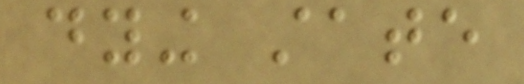dying state
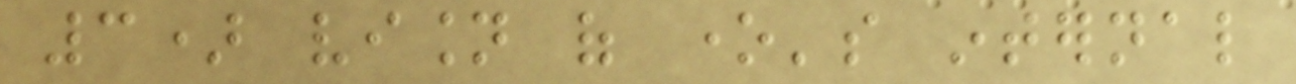3) vision of one's internal
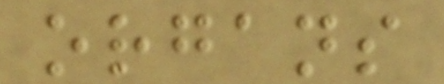organs
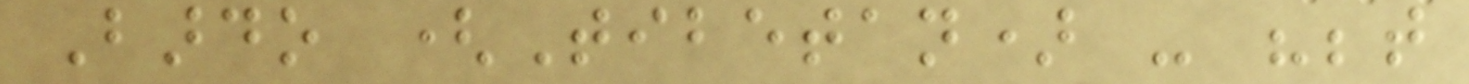Bardo (Tibetan) - "between
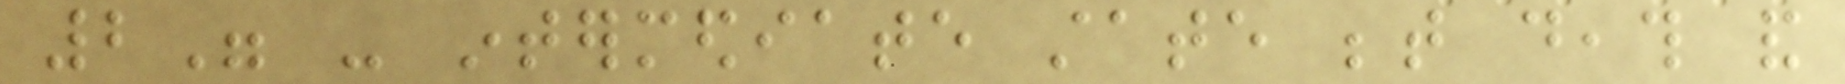2" - intermediate state between death and
